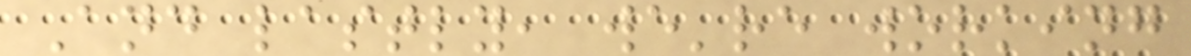And lastly, we're working
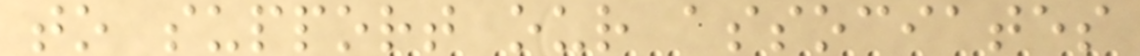to support our associates
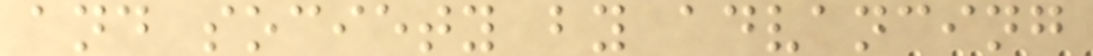and society by advancing
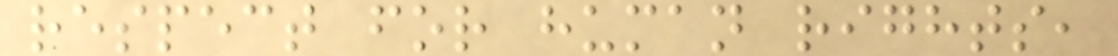respect for human rights,
